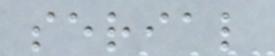serial
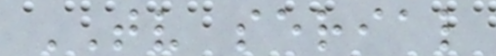TV serial
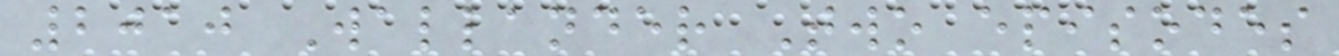2010 Wallander Two episodes
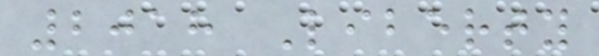2018 Liberty
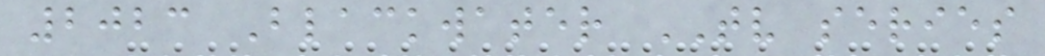2023 Blackwater TV series
